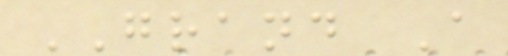GRAND A
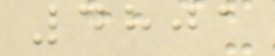4801
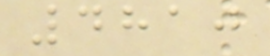4810
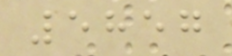5857
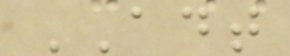ADT
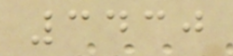3430
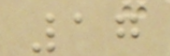17
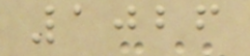1026
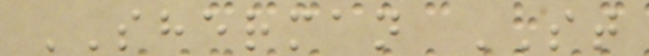SHERMAN ST
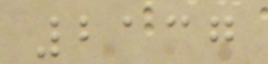2137
